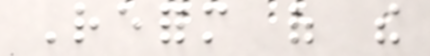Reform of the
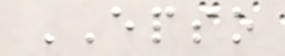EPSO
